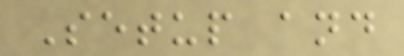Setup and
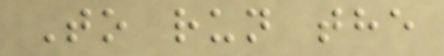To run the
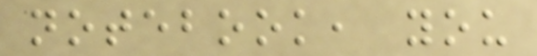notebook, you
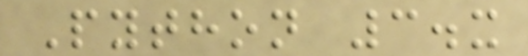Python 3.x
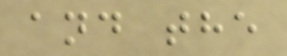and the
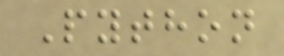Python
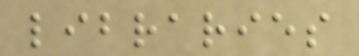libraries
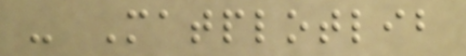- Matplotlib
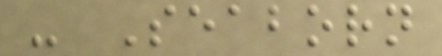- Seaborn
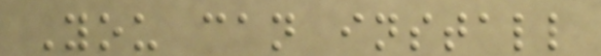You can install
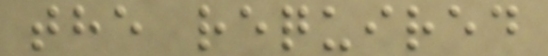the required
